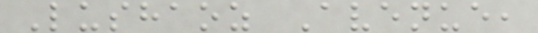Lushaoz Avenue,
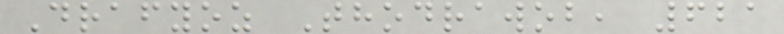Drafyoz Thodrawob, 621
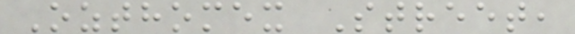Ozthomex Street,
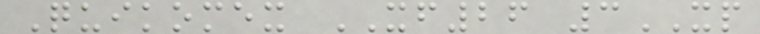Quikomex XF26 3XP
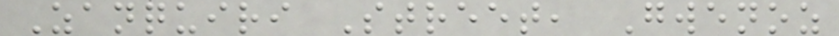Zanquiri Street, Gwenoz
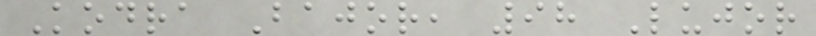Kodra Bajor, 98 Lujor
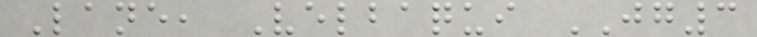Lane, Velbaqui JG3
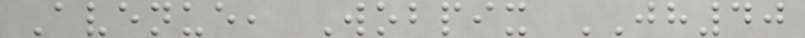Avenue, Wobpix JH40
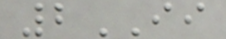2II
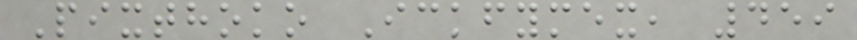Pixthoko Ickfymex, 459
